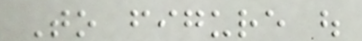To figure out
